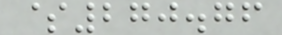$270.76
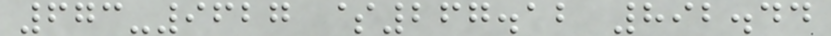673-9627 $267.12 892.44
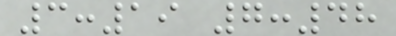3:19 7:48
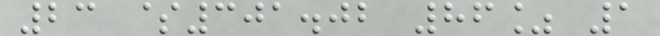23 $301.02 86% 1
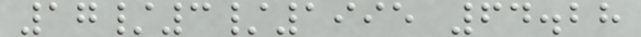17/3/1995 64.28
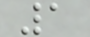1
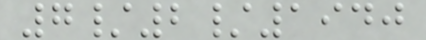7/2/1940
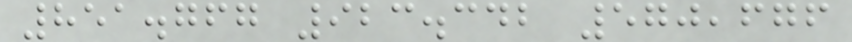851.767 923.342 570,676
